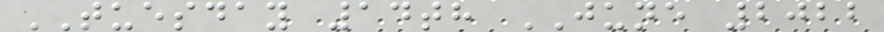TUESDAY 14th JUNE 2022
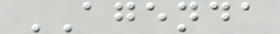AGENDA
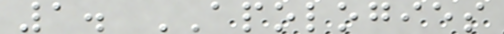1. APOLOGIES
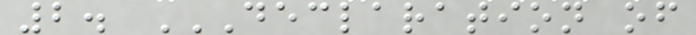2. DECLARATION OF
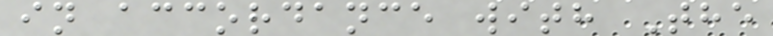in accordance with The
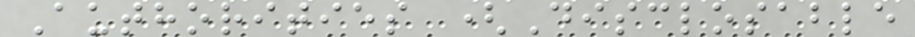Authorities (Disclosable
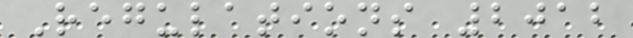Regulations 2012
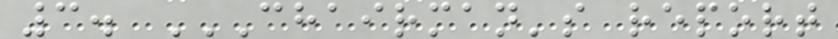3. CHAIRMAN'S REPORT
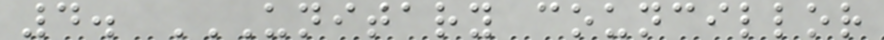4. UNITARY COUNCILLOR
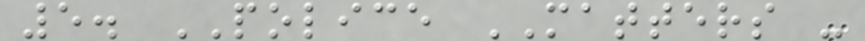5. POLICE MATTERS -
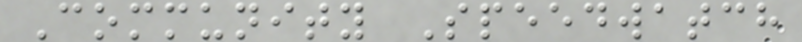Community Speedwatch
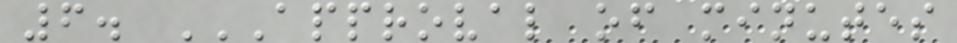6. APPROVAL OF MINUTES
